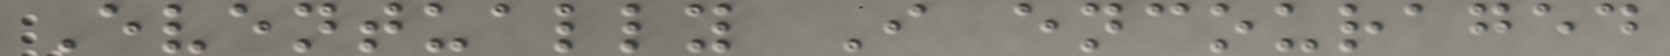Eventually I encouraged
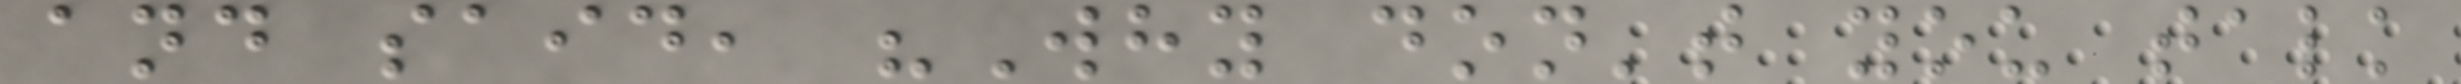and said, "Why don't you talk
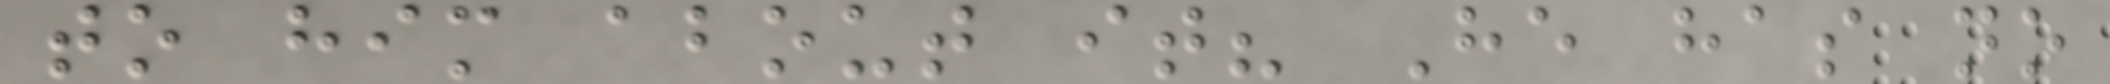to him about it? He has no
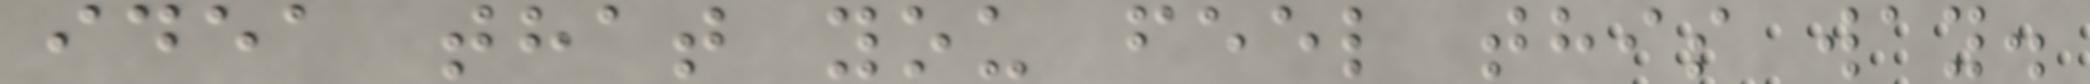idea that you feel this way.
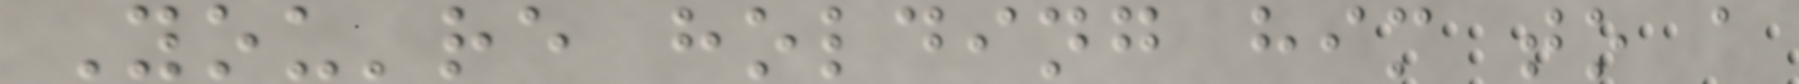You're holding him to a
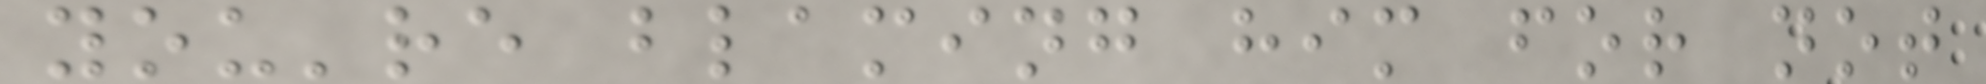you're blaming him for not
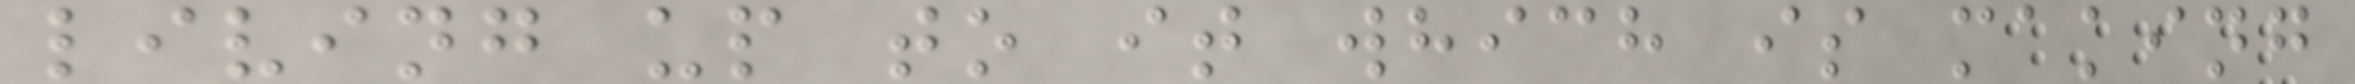living up to it which is making
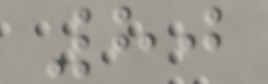80
